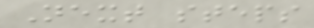Next steps
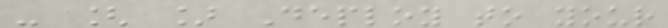- [ ] Deploy to your
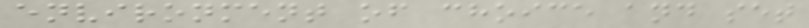environment of choice and set
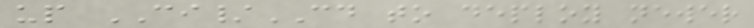up CI/CD to deploy newer
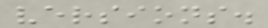versions.
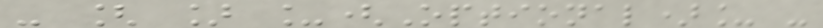- [ ] _(Optional)_ -
